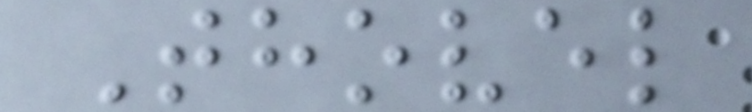Thovel
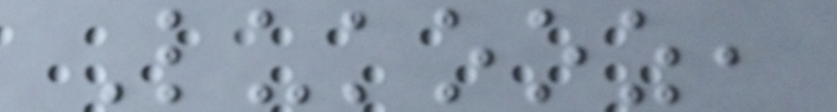Lukooz,
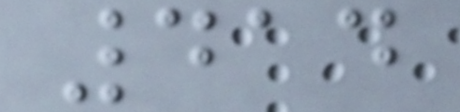414
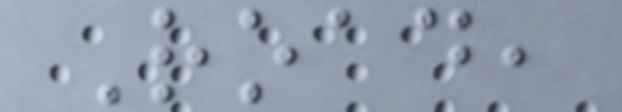Road,
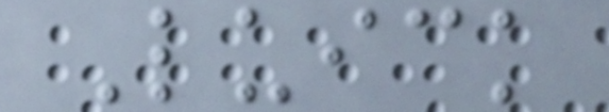Luick
